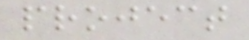project
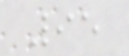95
